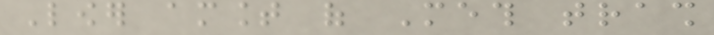Lower amount of Meth trash
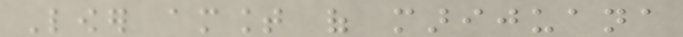Lower amount of marijuana
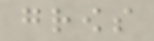grows
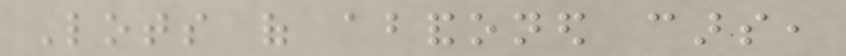Lots of abandoned cars,
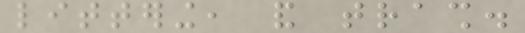littering, and trash.
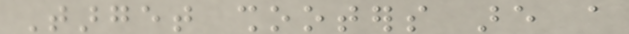Target shooters are a
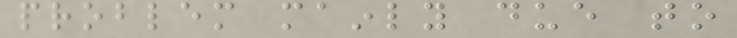problem mainly due to
